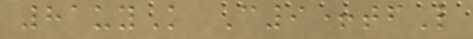81uyK C9+tfL
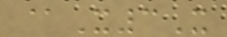@X3X
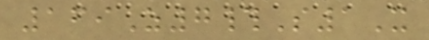169Z7#S1X
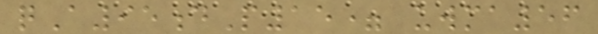qA95dP15= uwma56
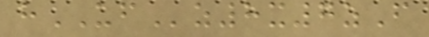hUFz8x7zF
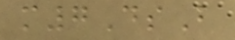m7DsB
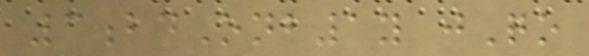3bdOnb1y jQo
